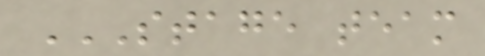STAGE TEAM
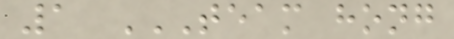1 TEAM HONG
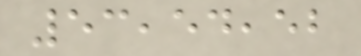53,54,52
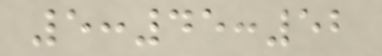5:45:52
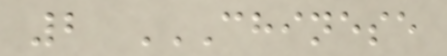2 CHINESE
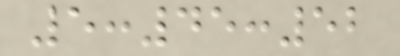5:45:52
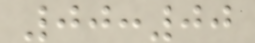00:00
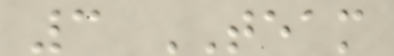3 TEAM
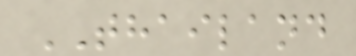THAILAND
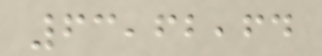63,62,64
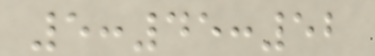5:45:52
